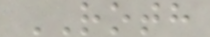ROTH
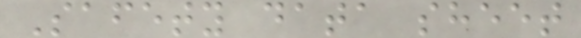Safety data sheet
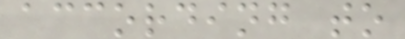according to
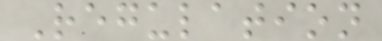Regulation
